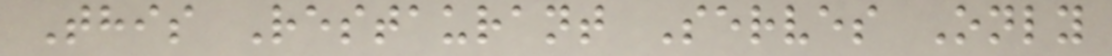This Restaurant Serves Only
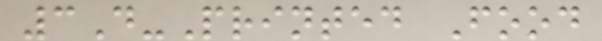3D-Printed Food
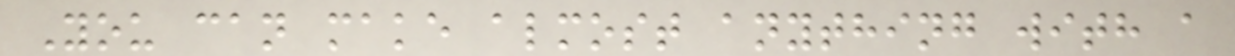You can make almost anything with a
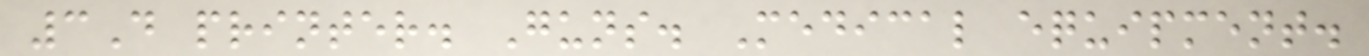3D printer. Guns. Medical equipment.
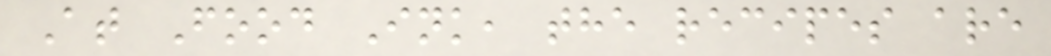At Food Ink, the recipes are
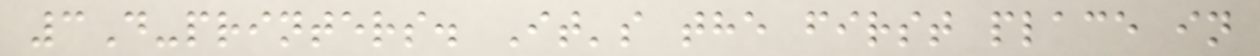3D-printers. It's the first place in
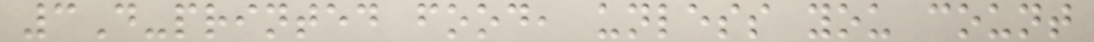3D-printed food, unless you count
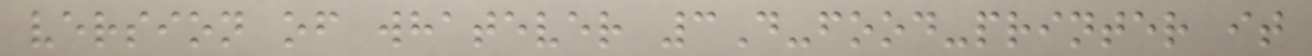version of whatever 3D-food-printer it
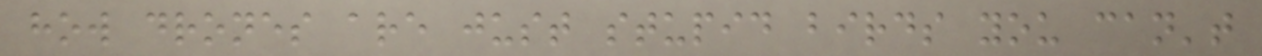how drones are just stupid birds you can't
